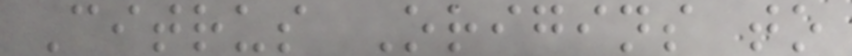Citrus Origins to
